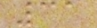31
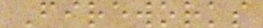Fireworks
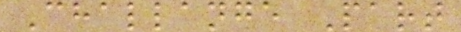Challange Part
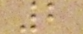2
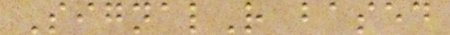SignalR based
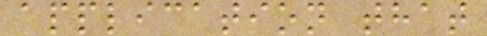application that
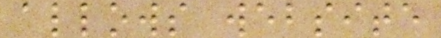allows website
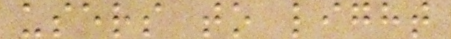users to light
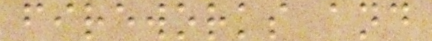fireworks and
